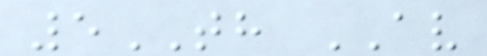5TH AV
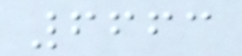6663
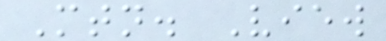Mtn. View
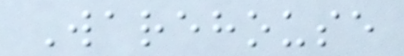Warehouse
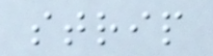strip
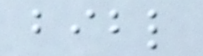bibl
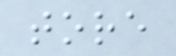tore
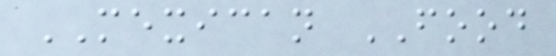MEXICAN FOOD
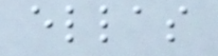ellas
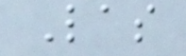Las
